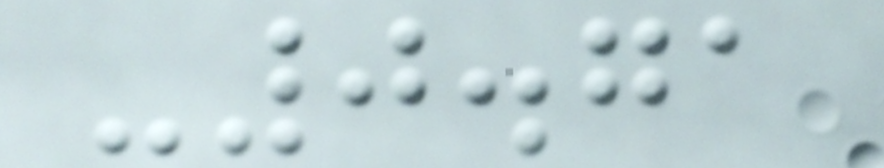-0.71
